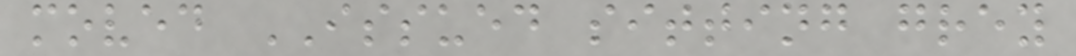moved ISSUED sitting grey
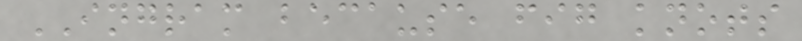INGRAM because fig knots
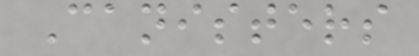Canisters
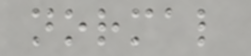normal
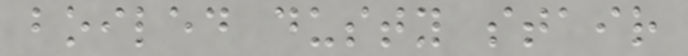boiled dusty stair
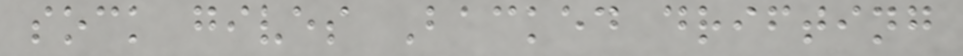sock gives Backed drifting
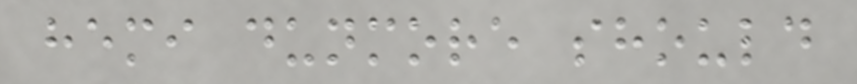hemi dunmore should
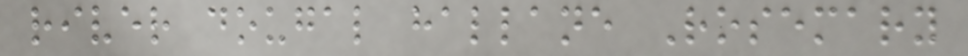river dougal hallane Rosemary
